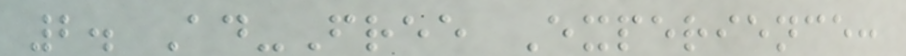2. Ad-Free Experience:
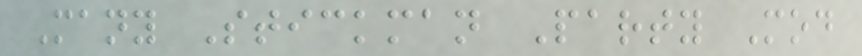Many Stickman Party Mod
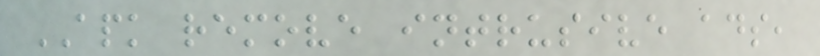APK remove intrusive ads,
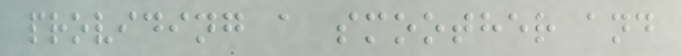providing a smoother and
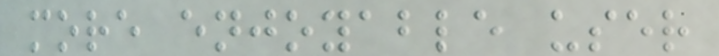more enjoyable user
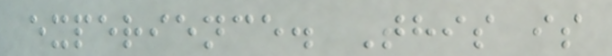experience. This is
